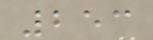253
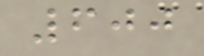600
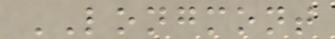LONGMONT
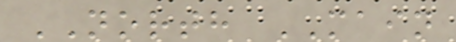NORTH MAIN
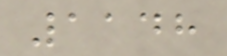1148
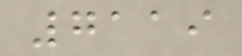7119
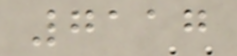7117
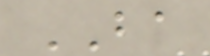BA
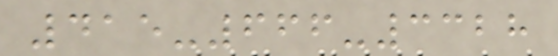415-666-3328
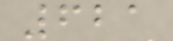621
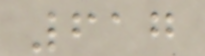617
